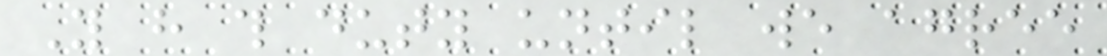You have this duty until we agree
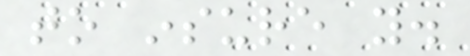to insure you.
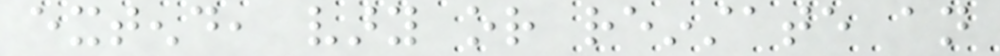extend, vary or reinstate an
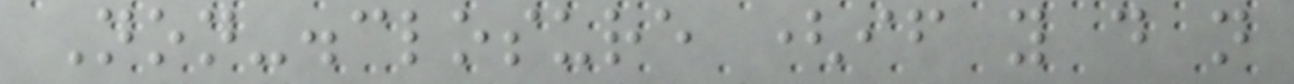Non-disclosure (if you do not
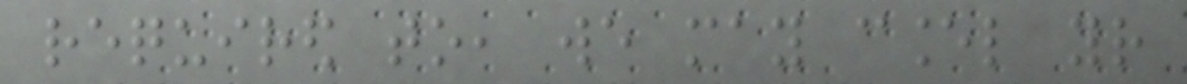required to, we may cancel your
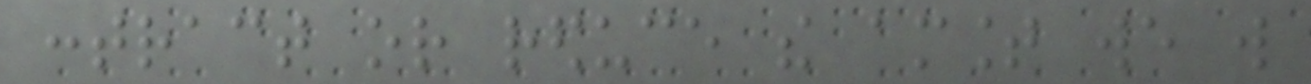contract or reduce the amount we will
